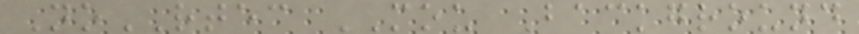NoRTEC MOU Background
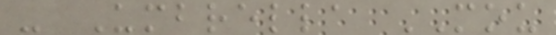- Umbrella MOU
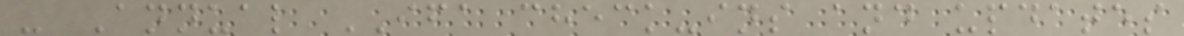- Annual IFA check-ins and updates
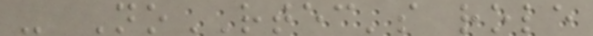- NoRTEC's role
